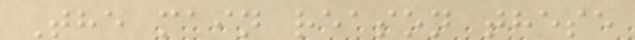The main reason these
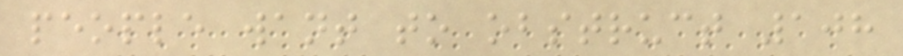people want to obstruct 108
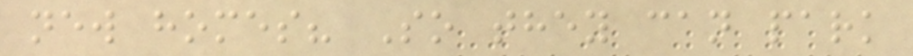new homes? So they can park
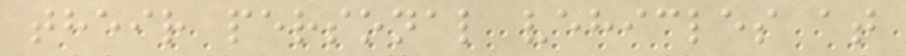their personal vehicles at
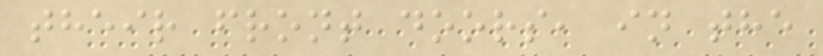their front doors, in the
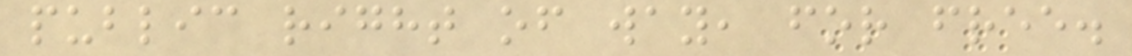public right of way, for free.
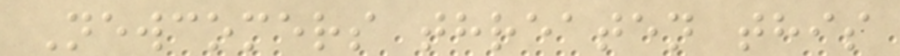Newcomers threaten this
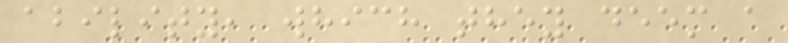ability, which they deem a
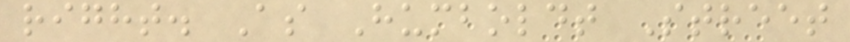right. As Humboldt Street
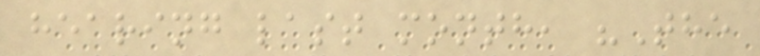hearing last month, "The
